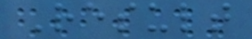Result
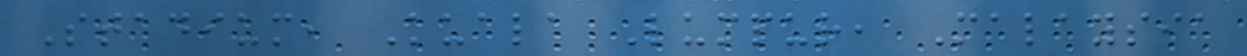Stadium, Kuala Lumpur, Malaysia
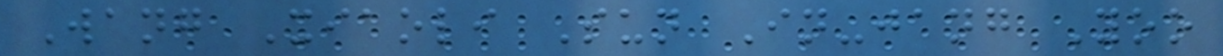Wang Xiaoli Sun In-jang Yoo
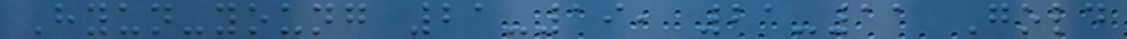Hyun-young 21-19, 21-11 Gold
